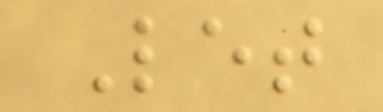Let
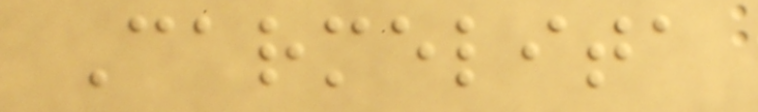Carmelita
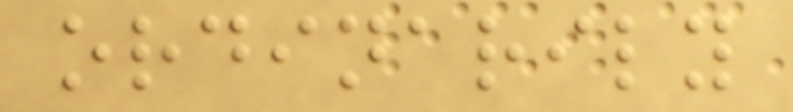ordinarily
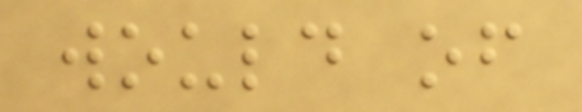would of
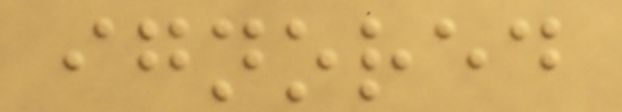ignored
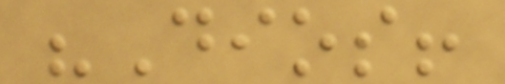"Dios!
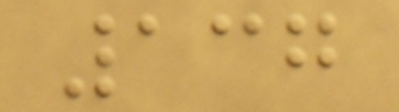137
